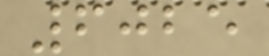6025
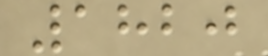1820
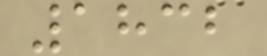1832
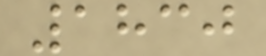1830
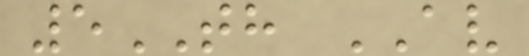5TH AV
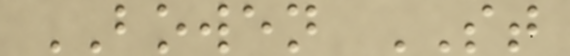BOWEN ST
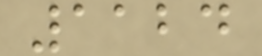1124
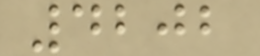4202
